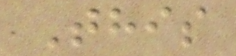This
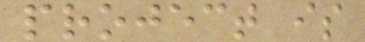project is
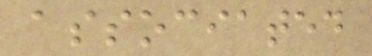associated
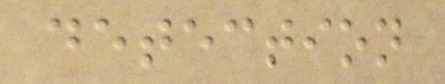detection
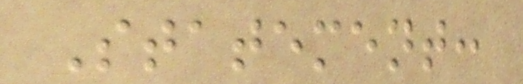Statement:
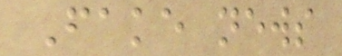Fake news
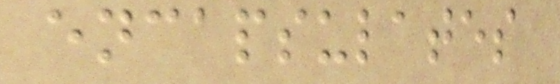encapsulates
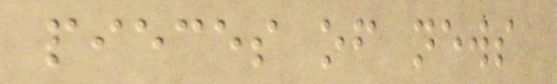pieces of news
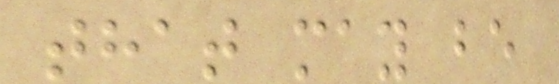that may be
